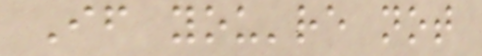If you're not
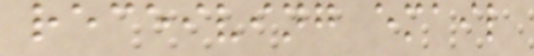receiving email
